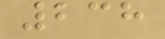238
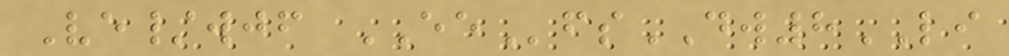Ve/wjf EEfsDW8LI
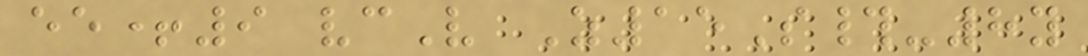ee+9 vcV Z15S#-8y
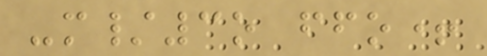-m/3o ffo+
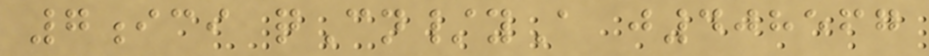7ici qCn/yA j408567
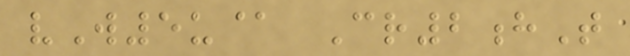vW5u@ Cr2hT
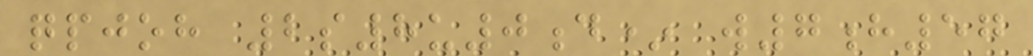qpjoh 2s8u0d* w7h57
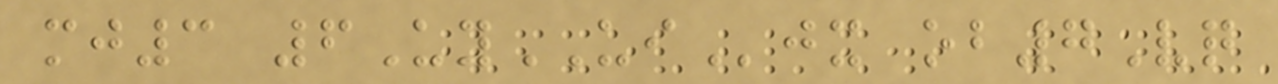mj3 6UyUIjx ob7Vq
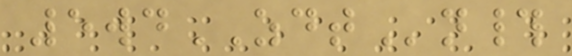5wdZDTn#
